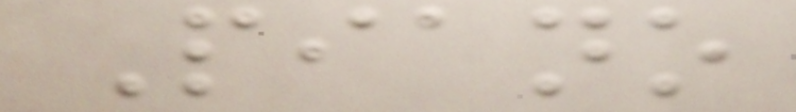Piano
